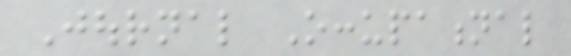Journal Occupational
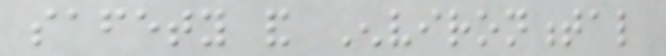safety and Environmental
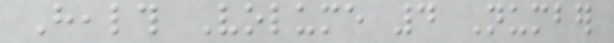Health Volume 4 Number
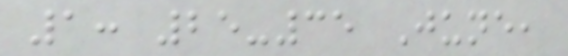1: 25-35 June,
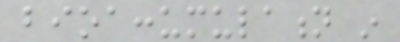bioaccumulation in
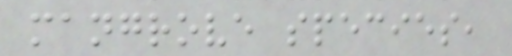mangrove species,
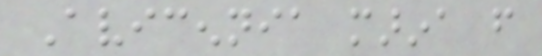Avicennia marina from
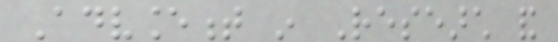Advancement in Research and
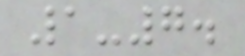1-7.
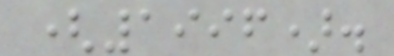(1996).
